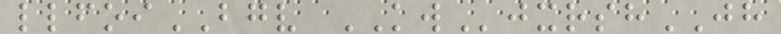llfoiBGV KWjxrshJH
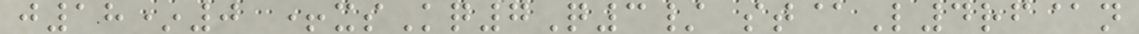j18*0 +xsKq7Q3/ st@L4rf@n
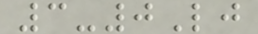3-0Lj
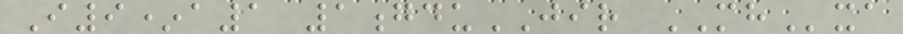I9*a1 1gduJIR MHxa
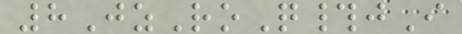8JzRoQ#jI
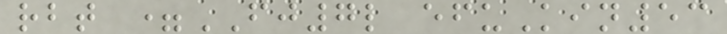rbt =FJ7l efuKin53
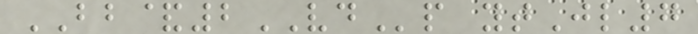BB&2VDp ytJl7
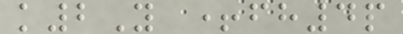k2Y +fh4p
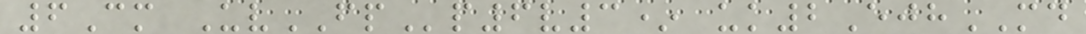6Cm UvFPp6v3* uk2EjhMD
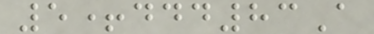5+ddd83A
